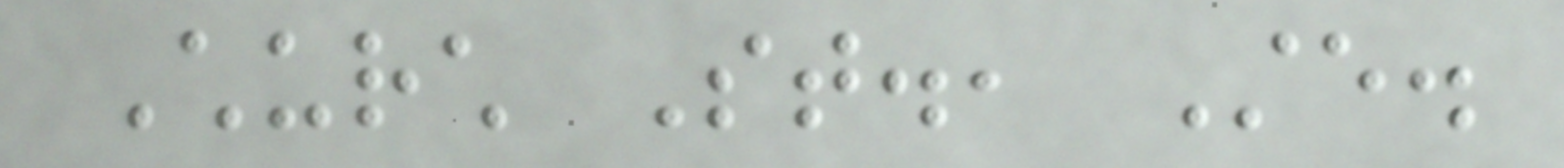Church St., Ste.
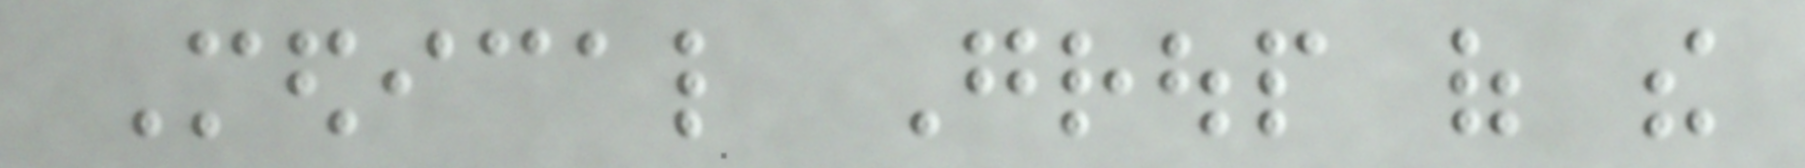Medical Group of the
